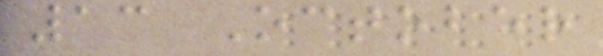13 October
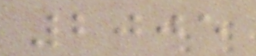2005
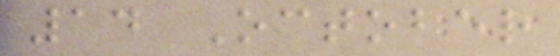14 October
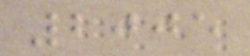2005
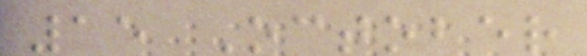15 October
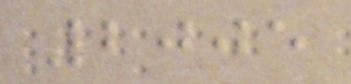2005
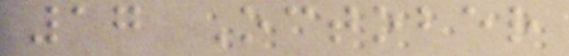17 October
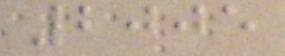2005
